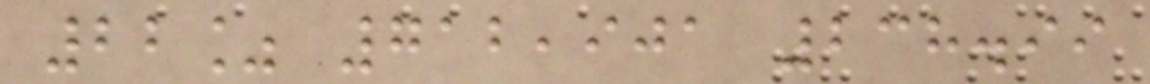22% 712,901 238.99
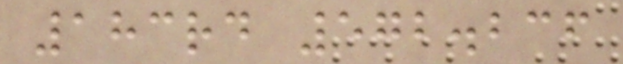183rd 572.236
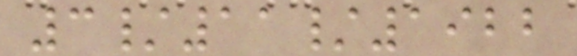3/11/1922
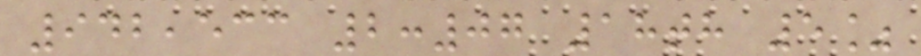942,533 2:07 18th 5%
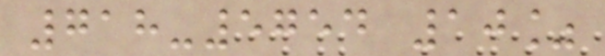718-5754 10%
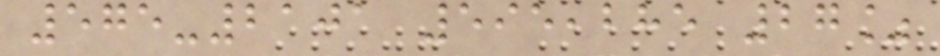575-2101 595,285 27%
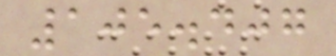105.407
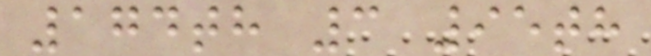174th 3 95th
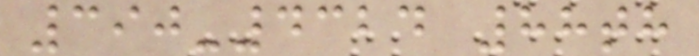390-4324 88th
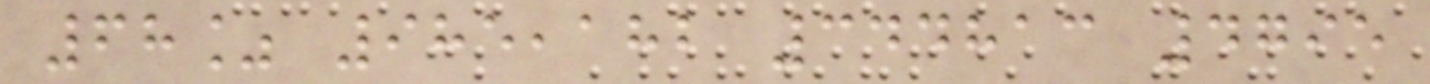68% 985,182 344813 4795
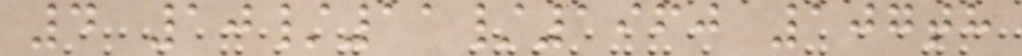4 10/11/1960 107th
